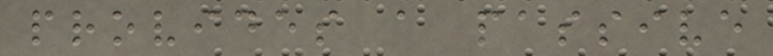provides a passive
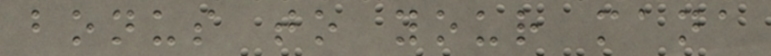bonus to your mana
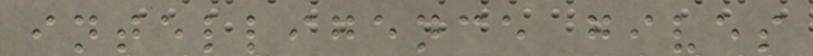intelligence gives
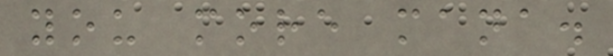you more mana.
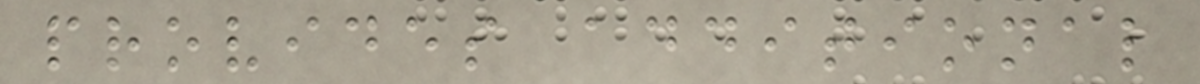provides additional
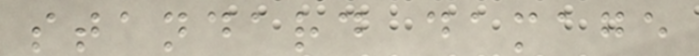standard damage
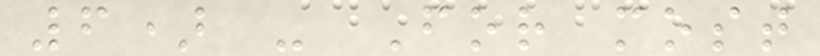6) - For most
